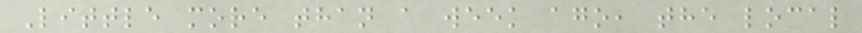Little more than a week ago, the local
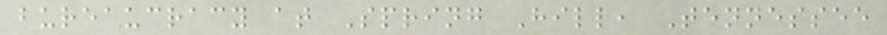bureaucracy at Spring Hill, Tennessee
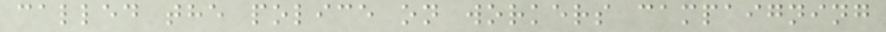called the police on workers campaigning
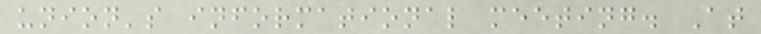union's informational meeting. At
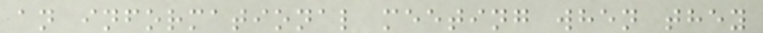an informational meeting when they
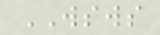WSWS
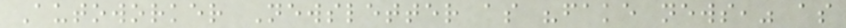Autoworker Newsletter as "fake news," as
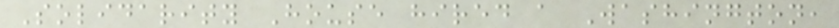Solidarity House hired a Washington,
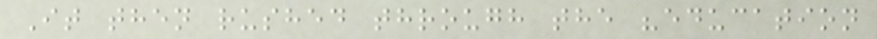It then rushed through the "education
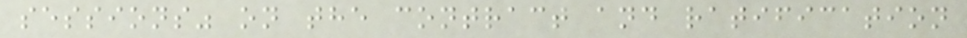sessions" on the contract and ratification
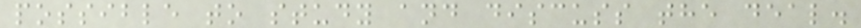possible to study and discuss the deal.
